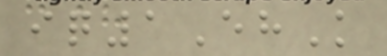iq1EhK
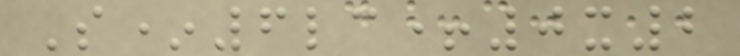S*6lc+0x2
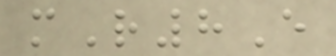mR8E
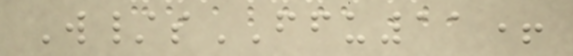W/sFFU11+
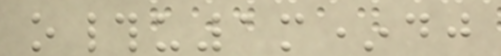o#u1m*dj
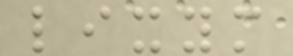lixym
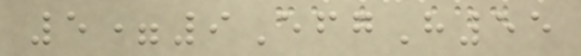5=9EfgH55
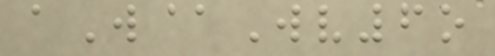aW@Wv6o
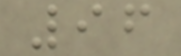96
